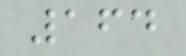164
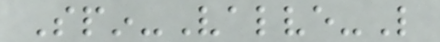Spin-Valve-Like
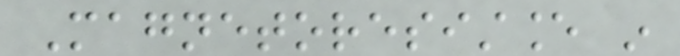Magnetoresistance in
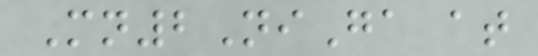Mn2NiGa at
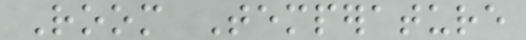Room Temperature
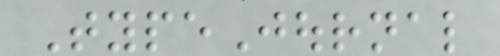TypeJournal
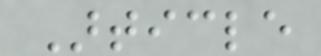Article
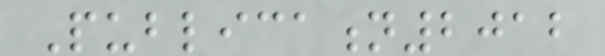Publication2012
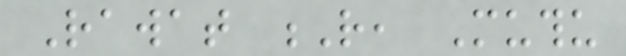Rawat R, Muthu
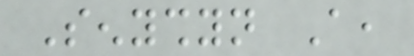Senyshyn A,
